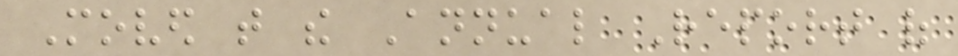Moved that the Annual Report of
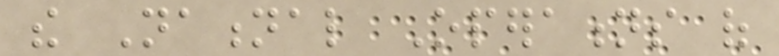the National Operations of
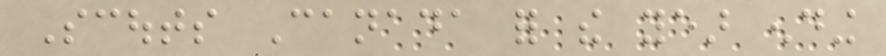Scouts Canada for the year ending
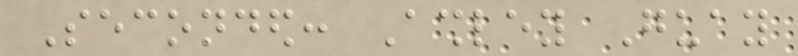Seconded: Ashley Guay
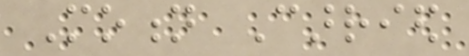Motion Carried
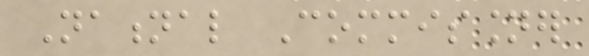National Commissioner
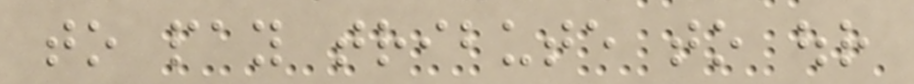to pay tribute to our
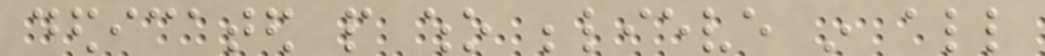dedicated people who believe in all
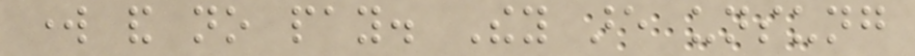work and no pay. They are unsung
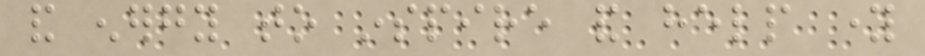and energy to inspire and help young
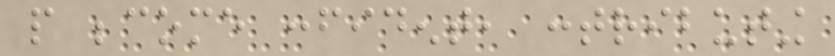people become confident, contributing
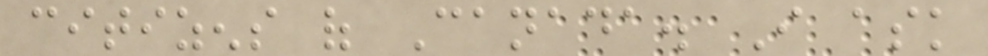citizens of Canada. I ask
